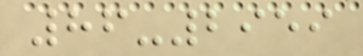86-2959
